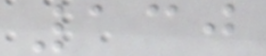130
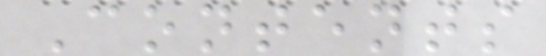Contents
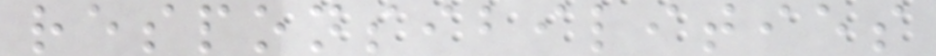responsibilities
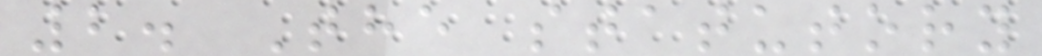2. The statutory
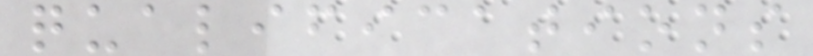qualifications
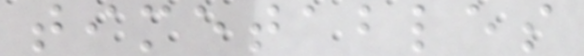timetables
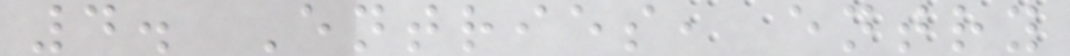4. Entries, entry
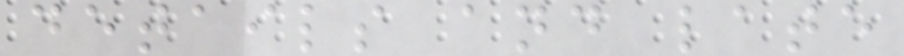details and late
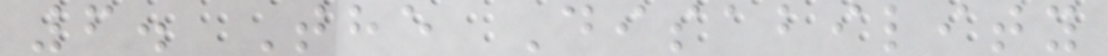6. The Disability
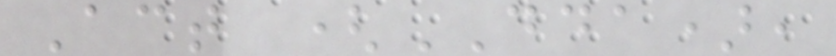Act (DDA),
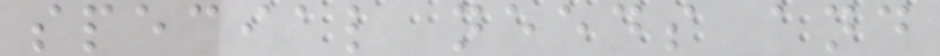special needs and
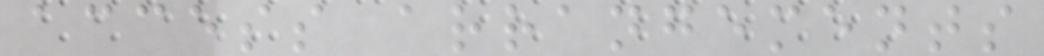access arrangements
